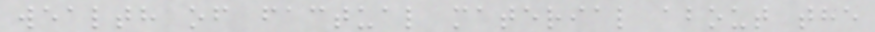wealth of factual material about the
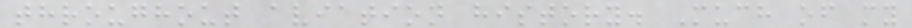throughout aviation history. Much of my
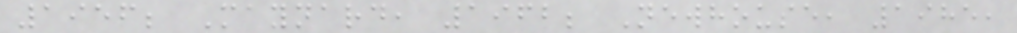1956; Maynard, 1962; Newhouse, 1985,
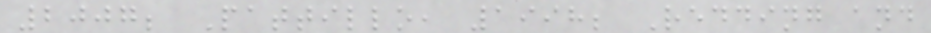2007; Pattillo, 1998; Redding and
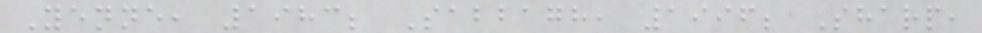Yenne, 1983; Sabbagh, 1996; Sharp,
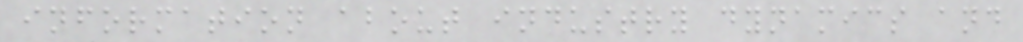information about industry dynamics and
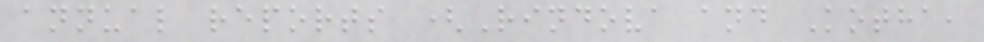annual reports (Rindova and Kotha,
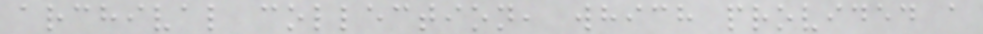archival collection, which provided a
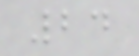24
